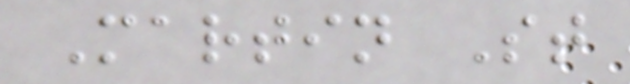Martin St
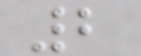2
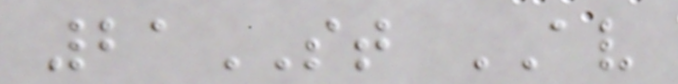21ST AV
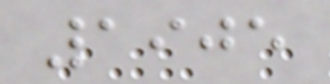1905
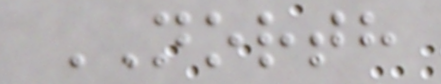NORTH
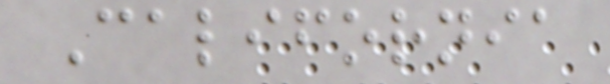California
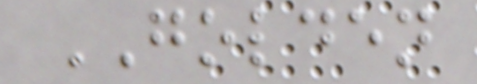GOLDEN
